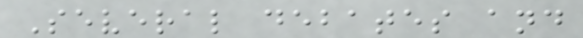Several debates and
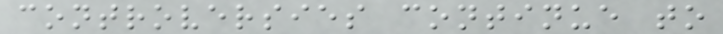controversies continue to
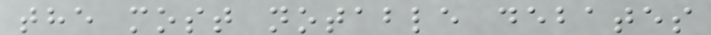the most notable debates
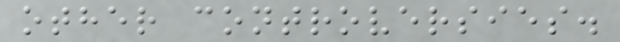other controversies.
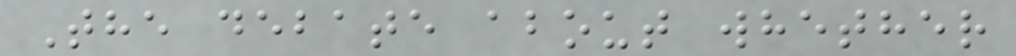The debate about whether
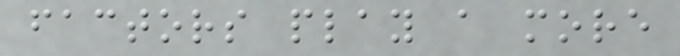factors play a more
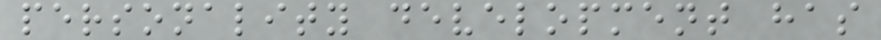personality development has
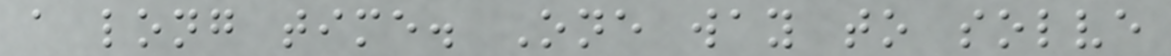a long time. One way to solve
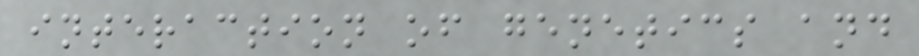interaction of genetics and
